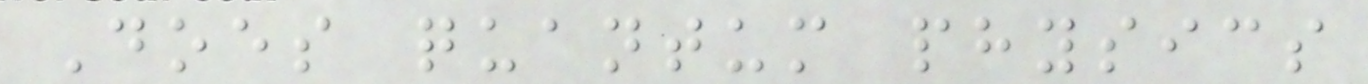Does quantum physics
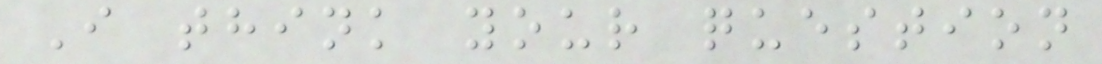I think your question
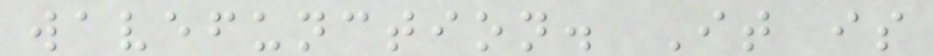wavefunction. It is
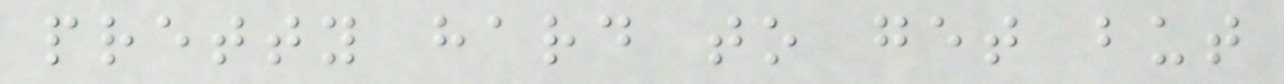pretty hard to get but
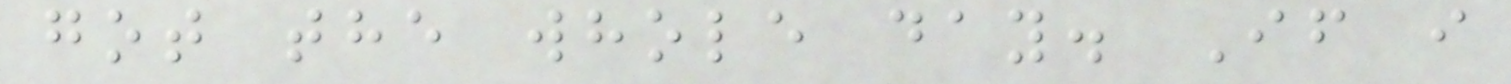got the whole day. If i
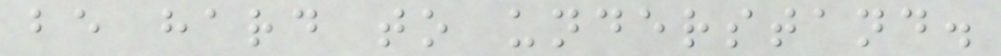be hard to understand.
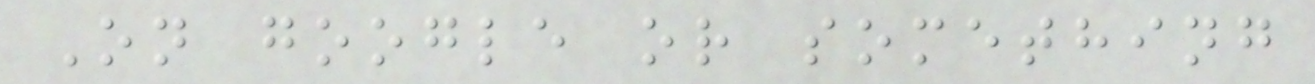On google or something
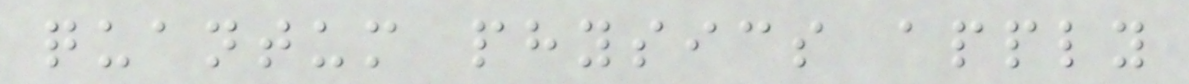quantum physics apply
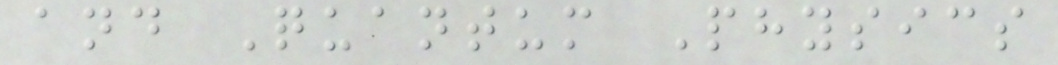and Quantum Physics
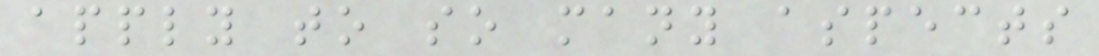apply to so many aspects
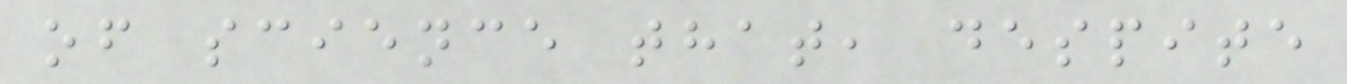of science that, despite
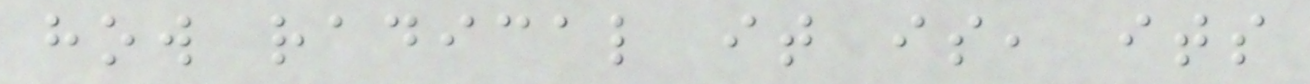how radical it is, its
